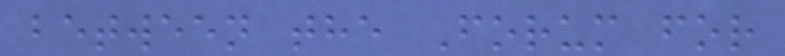between the Forum for
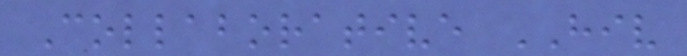Collaborative HIV
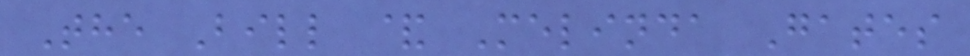The Bill & Melinda Gates
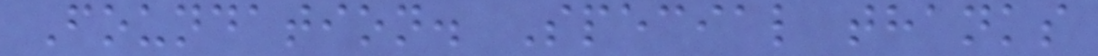Foundation. Special thanks
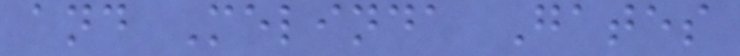and Melinda Gates
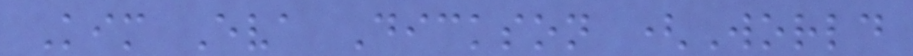Kim Eva Dickson (World
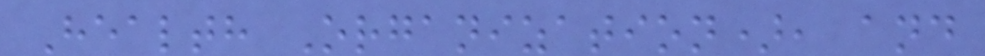Health Organization), and
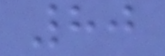80
